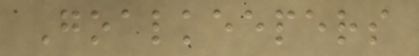Goalkeepers
